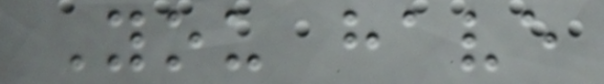You have
